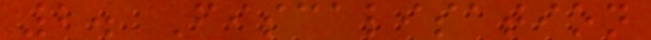2. Fiscalisation
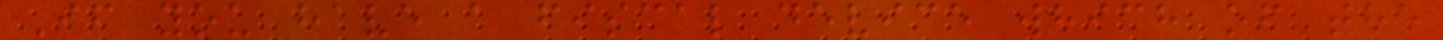If you have a fiscal device which of the
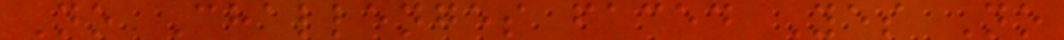No Challenges faced Yes No
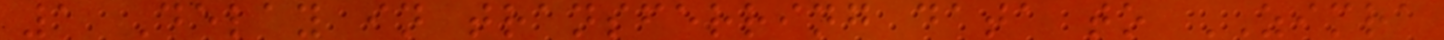1 Delay in transferring data to ZIMRA
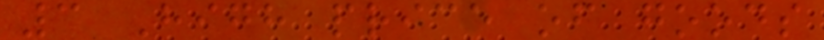3 High price of goods
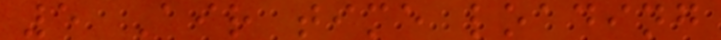5 Air time loading
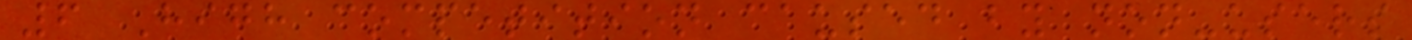6 High competition caused by non-users
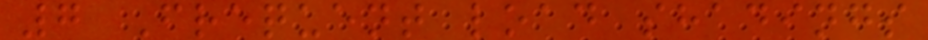7 Frequent load shadings
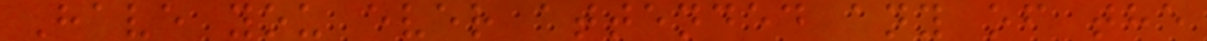Have you ever attended any of the
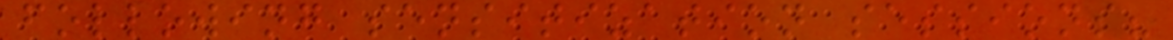following sensitization sessions?
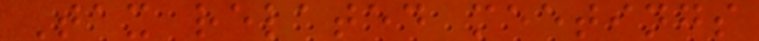Tax related meetings
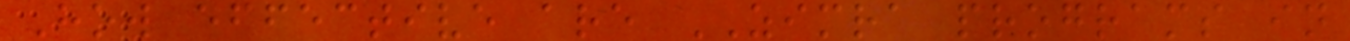How effective are ZIMRA programs in
